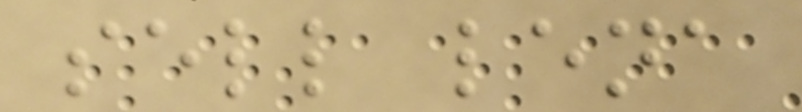sell lena
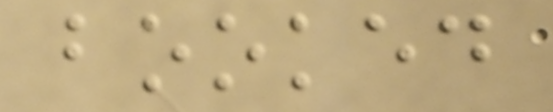booked
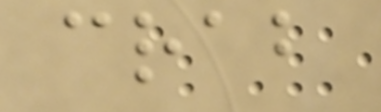crab
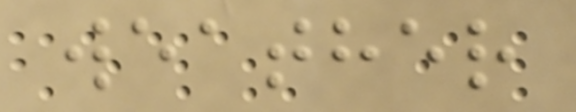weather
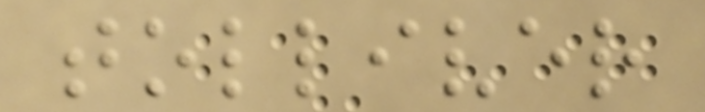tolliver
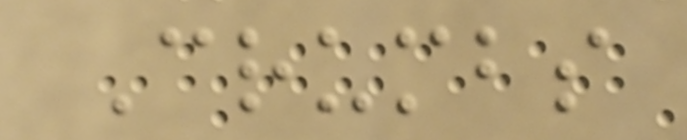Crumbs
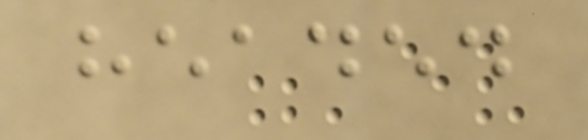headed
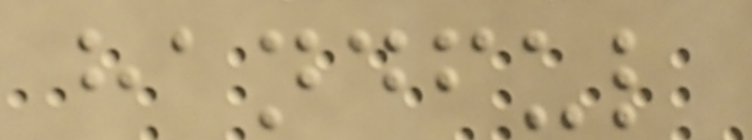handful
